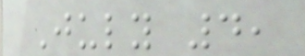July 4,
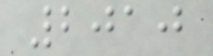2010
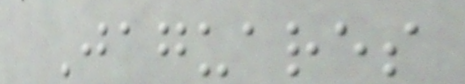Jaguares
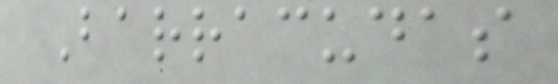Barracudas
